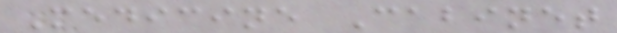Medicine Cabinet
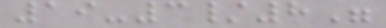19-3/8"
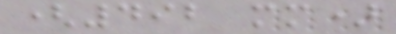(492 mm)
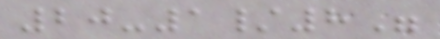20-1/8"
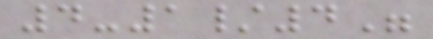4-1/4"
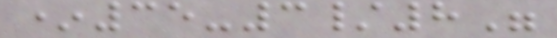*35-3/8"
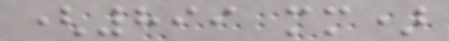(899 mm)
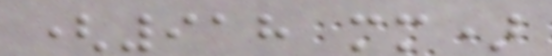(918 mm)
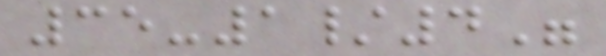35-1/4"
